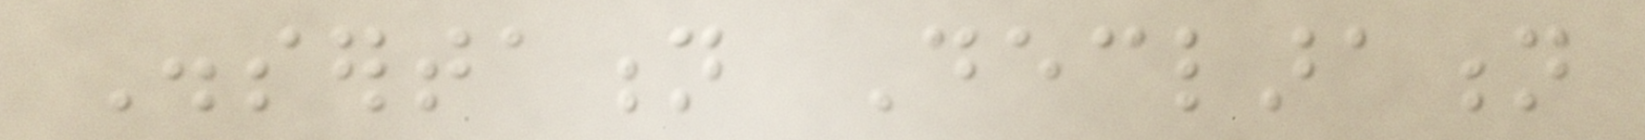Dissertation Declaration
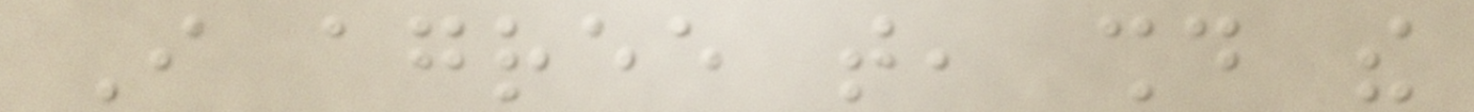I agree that, should the
